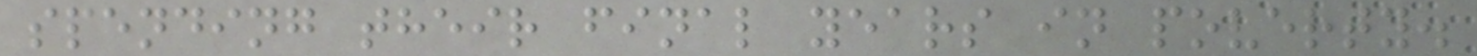spending their final years in poverty.
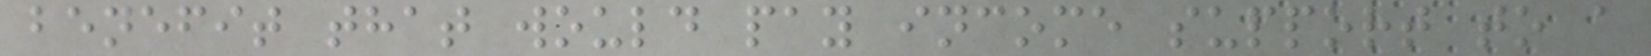benefit that would pay income support to a
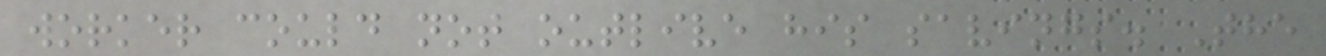worker could not outlive his savings. The
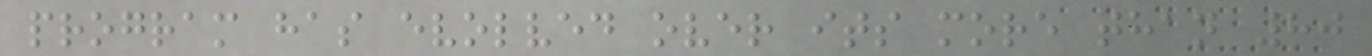program has evolved over its more than 80
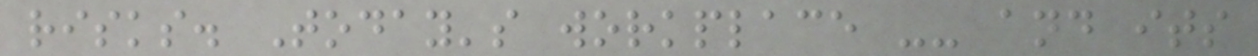risks. Today's workplace -- and its
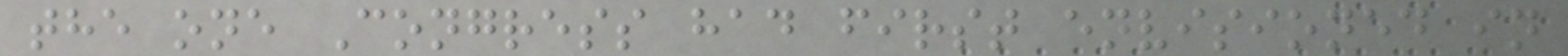the one Congress had first envisioned in
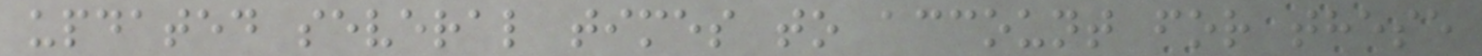updated several times to account for these
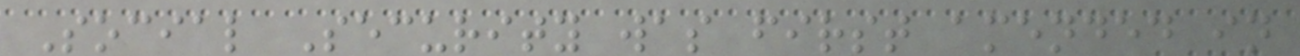Social Security was first amended in
